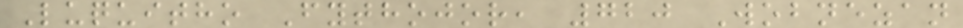Luquitho Fythojor, 720 Wobnezan
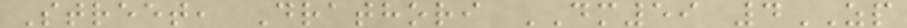Street, Drathori DM59 4ZP
